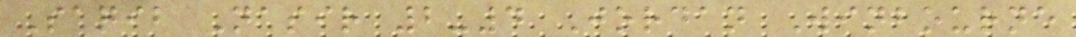Saqib Nasir 2-4 Jordan Winbourne
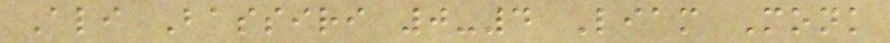Ali Bassiri 0-4 Liam Monk
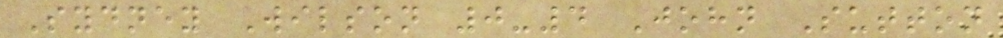Sydney Wilson 0-4 John Sutton
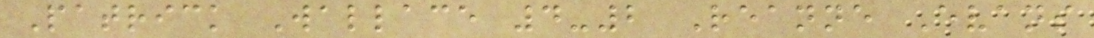Patrick Wallace 4-2 Reanne Evans
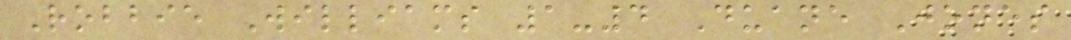Robbie Williams 1-4 Duane Jones
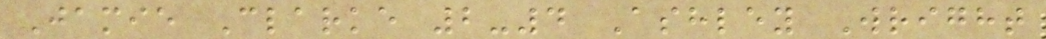Jamie Clarke 2-4 Ashley Wright
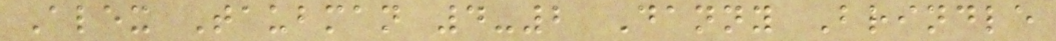Alex Taubman 4-2 Danny Brindle
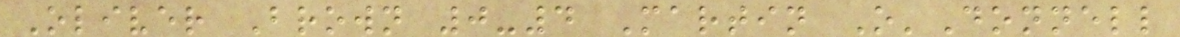Oliver Brown 0-4 Martin O'Donnell
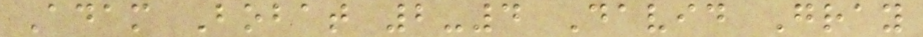Adam Bobat 2-4 David Gray
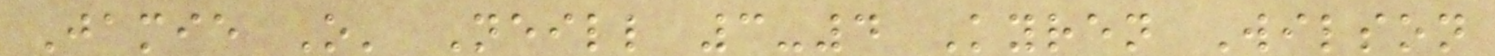Jamie O' Neill 3-4 Kyren Wilson
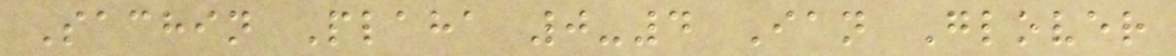Sachin Plaha 0-4 Ian Glover
